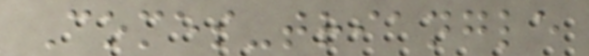Comes-triangle
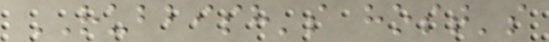RUBBISH's host's
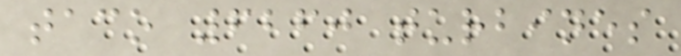taco 6260 turbines
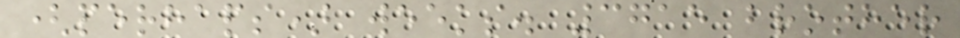(perhaps) weeks. 3715 brother
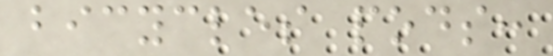bicycles pods:
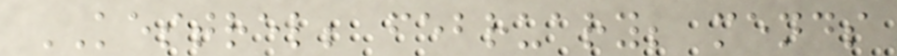KESTREL; february; mends
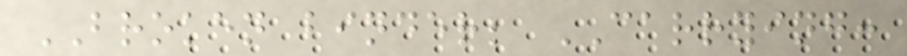BROKEN binder; CARRYING:
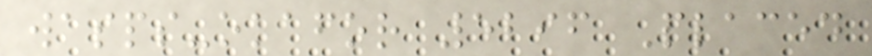wasps-okafor 5296 Placed
